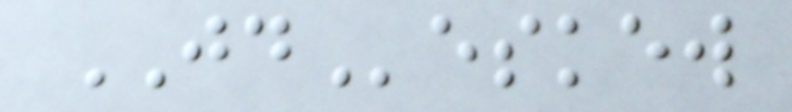JDeskew
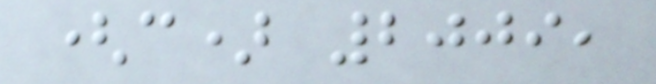(c) 2009,
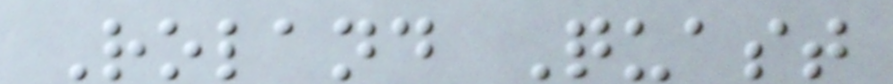Roland Quast
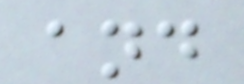and
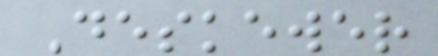Deskewer
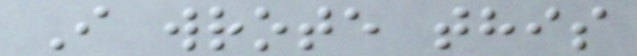I wrote this
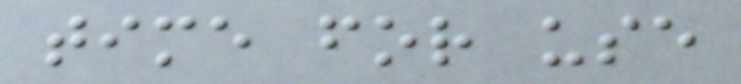time for use
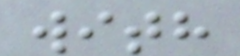with
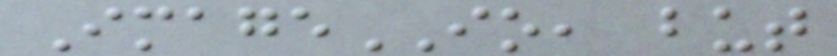ImageIO, but
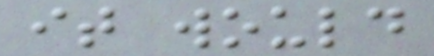it would
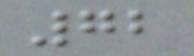72
